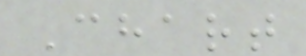Chart
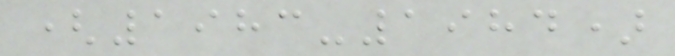(1983-1984)
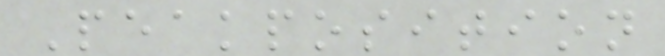Peakposition
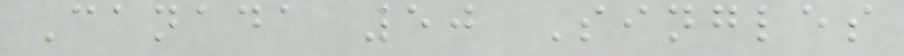Canada 50 Singles
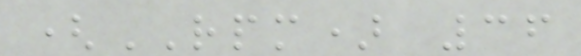(RPM) 36
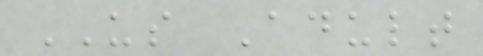US Adult
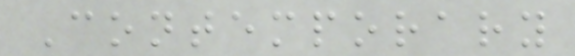Contemporary
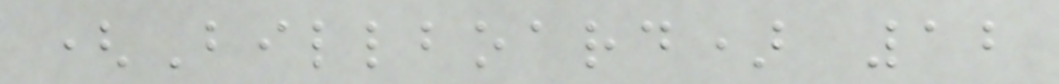(Billboard) 12
